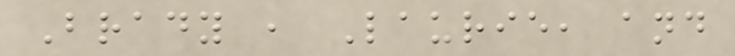Brady , Laurie, and
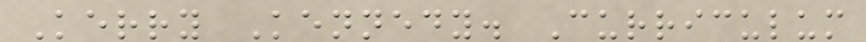Kerry Kennedy. Curriculum
